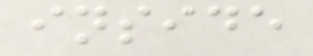inside
